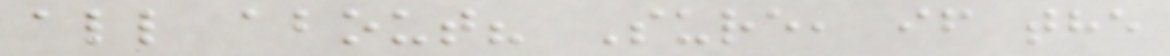all about? Sure, if the
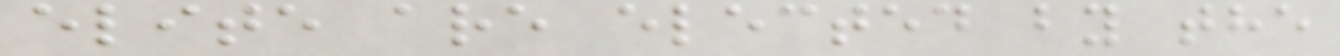elite are elected by the
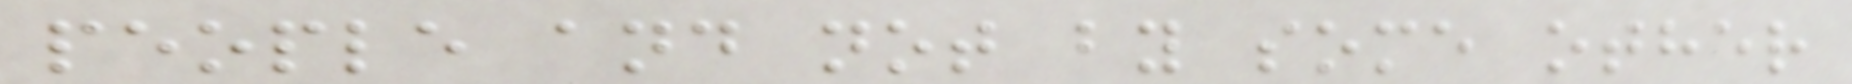people and not by some other
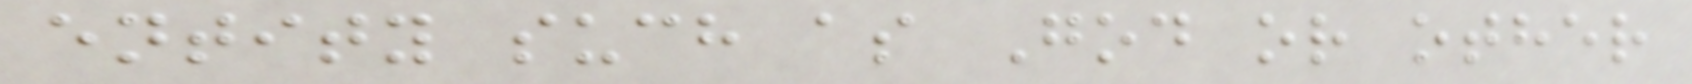entity such as God or other
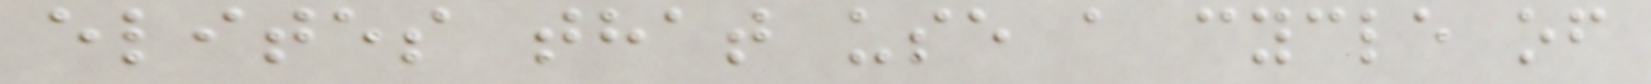elites that use a cycle of
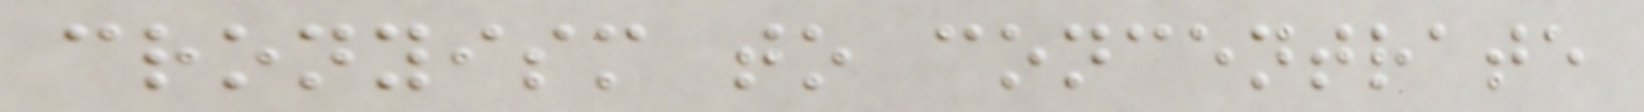cronyism to concentrate
